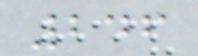246
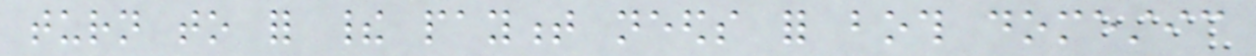turn to for their payment needs for both domestic
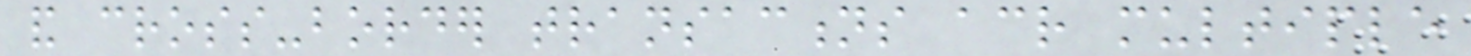and cross-border transactions across multiple
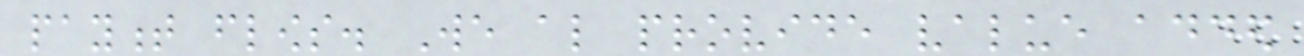payment flows. We also provide value added
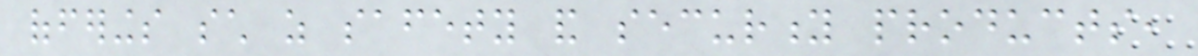offerings such as safety and security products,
